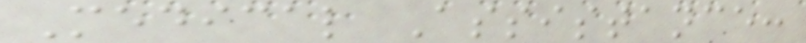Medical Assistance:
